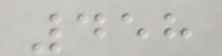458
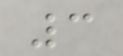3
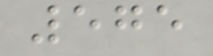575
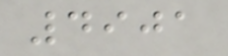4901
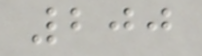200
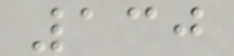130
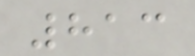813
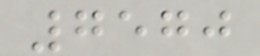7570
